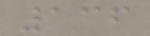136
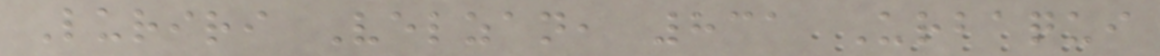Luriri Velzan, 831 Urbaqui
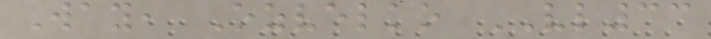Way, Ozvelko VL33
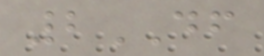2DF
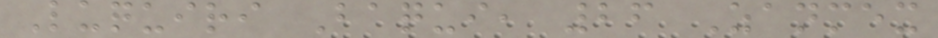Luquiri Baqui, 26 Zanmex
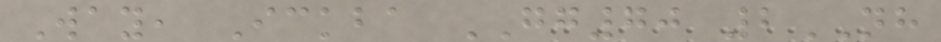Way, Ickba GG70 2NH
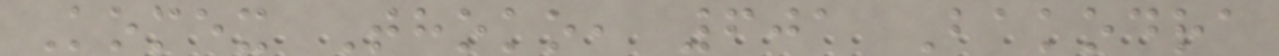Komex Thoko, 601 Bakodra
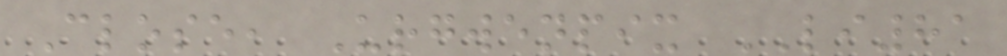Close, Urgwenpix LI81
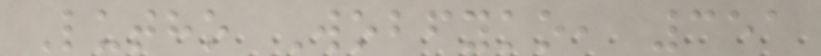Lutho Wobfyko, 351
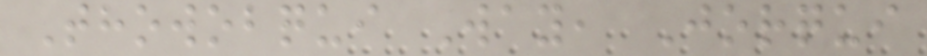Thowobqui Way, Jorqui
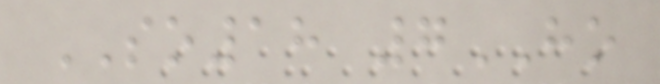SO18 7HO
